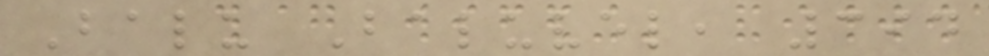Balu Baluvel, 394
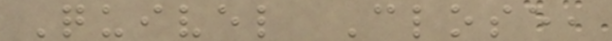Quivel Close,
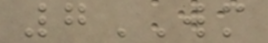7WM
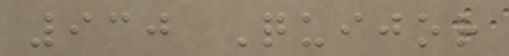930 Quijor
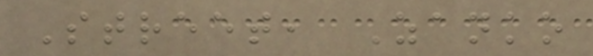Street, Zanko
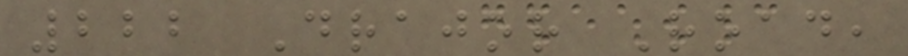222 Drajor Road,
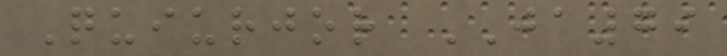Quiurjor JA79
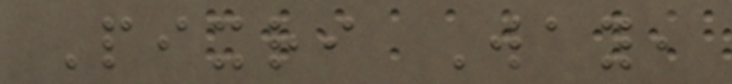Pixri Way,
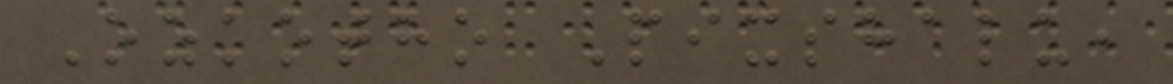Ozkotho Pixshalu,
